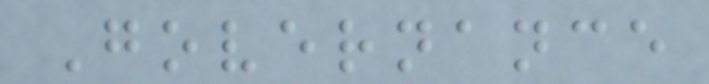Governance
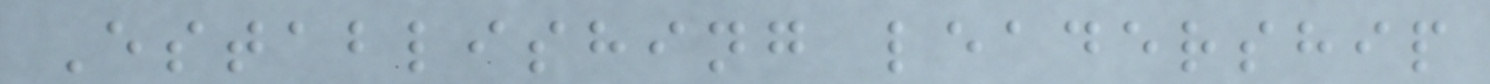Establishing leadership
